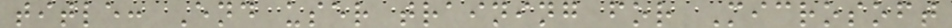title: End user training for Microsoft
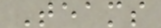Teams
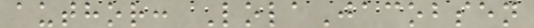author: LolaJacobsen
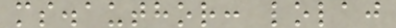ms.author: lolaj
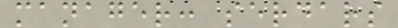manager: serdars
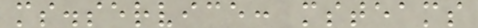ms.service: msteams
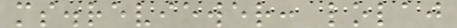ms.reviewer: lolaj
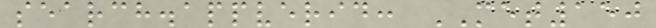search.appverid: MET150
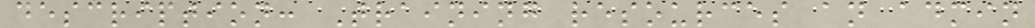description: Training resources an admin
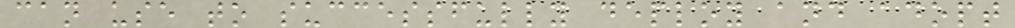can use to successfully deploy and adopt
